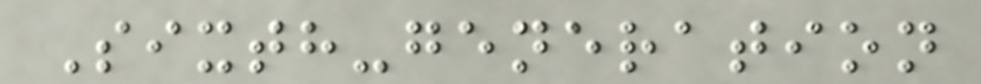Sixth-generation
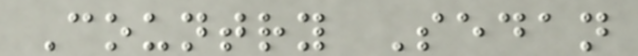Country Sedan
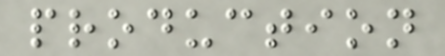production
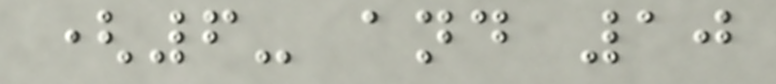(6- and 10
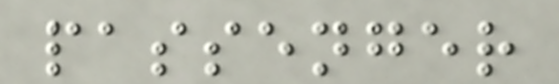passenger
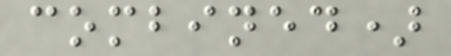combined)
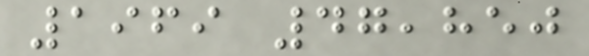1969 47,850
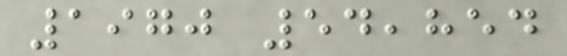1970 54,854
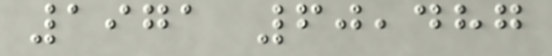1971 60,487
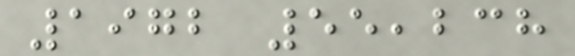1972 55,238
